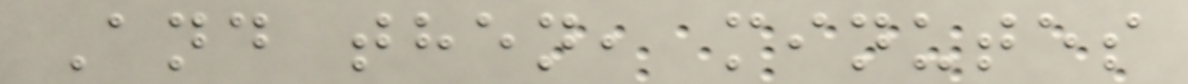And then, minutes
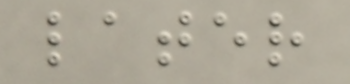later
